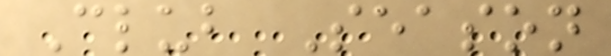Club Season
